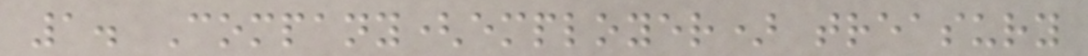1. Company(employer) treasury
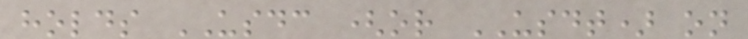holds USDC (or USDT) on
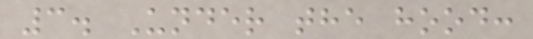3. Under the hood:
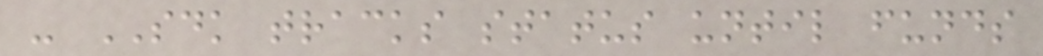- SDK tracks status until funds
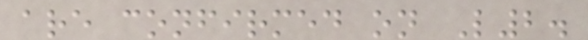are confirmed on L2.
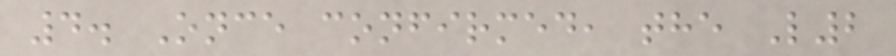4. Once confirmed, the L2
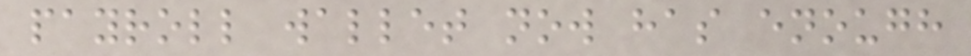payroll wallet now has enough
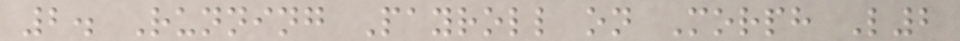2. Running Payroll on Morph L2
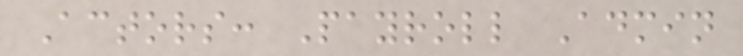Actors: Payroll Admin
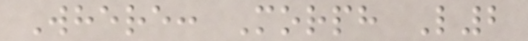Where: Morph L2
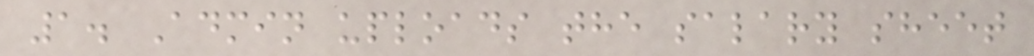1. Admin uploads the salary sheet
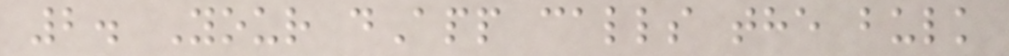2. Your dApp calls the bulk
